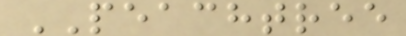PEACHTREE
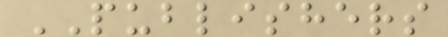PUBLISHERS
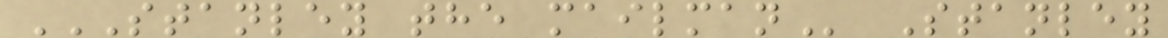STANLEY THE MAILMAN Stanley
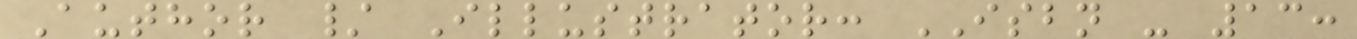Author / Illustrator: ISBN - 13:
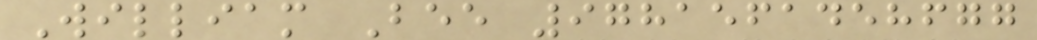William Bee 9781561458677
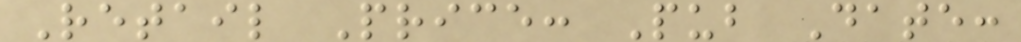Retail Price: Pub Date:
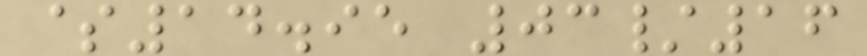$14.95 03/16
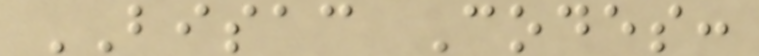BISAC Codes:
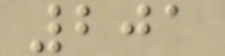201
